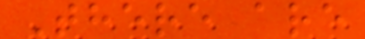There are
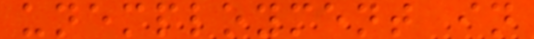unemployment in
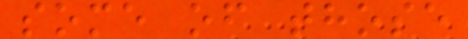some of those
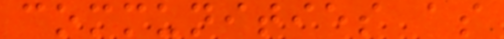communities as
